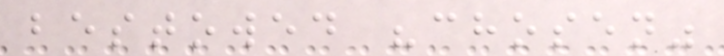bestowed "chosen"
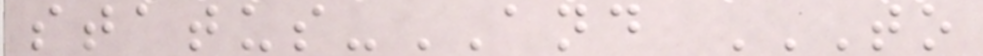status-AND TO
